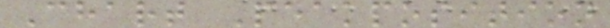Chart Peakposition
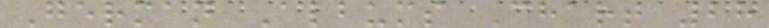German Albums Chart 28
